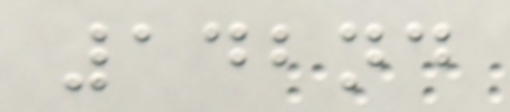142nd
